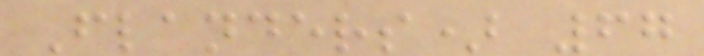Flanders) 67
